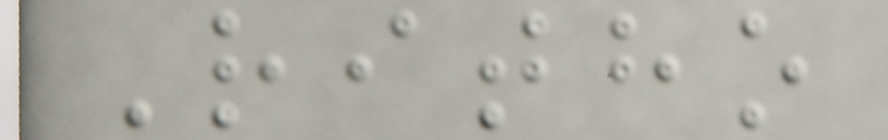Ritho
